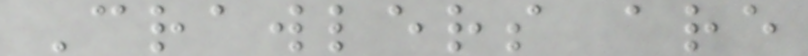Crawlers are
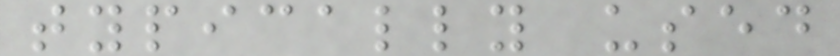typically used
